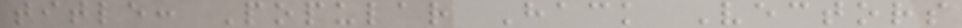title: Popular Hack Vectors
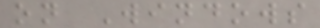on Windows
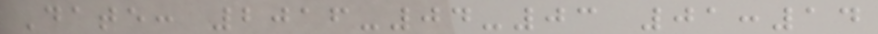Date: 2016-04-03 01:14
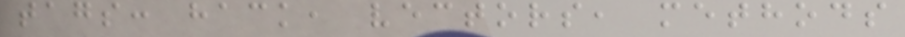tags: hack, vectors, methods
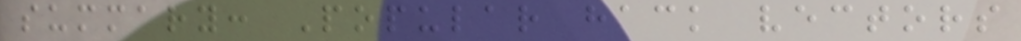summary: Popular hack vectors
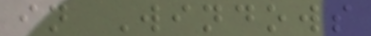in Windows
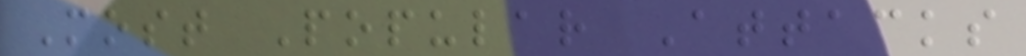Most Popular Attacks
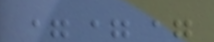===
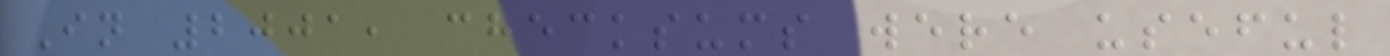In 2001, checksums were useful
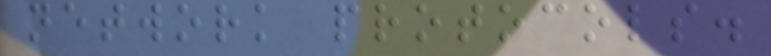network protocols.
